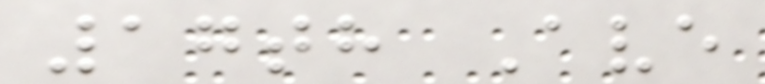17th Ave
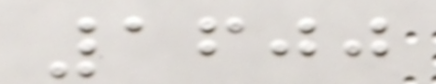1600
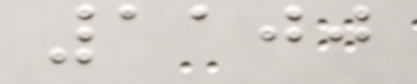1100
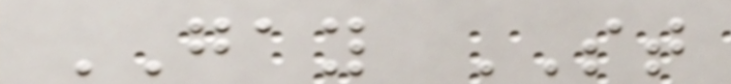GAY ST
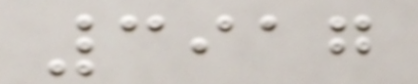3917
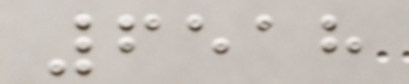6518
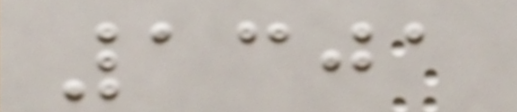1301
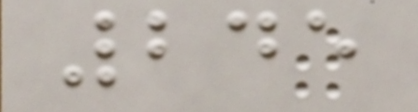245
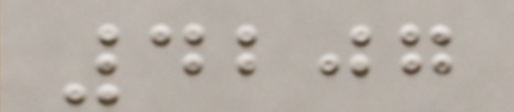4207
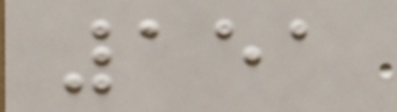151
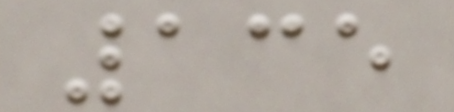135
